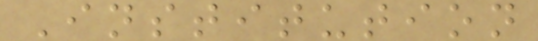Institution
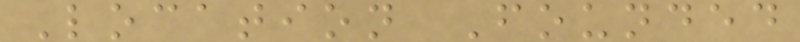Location Founded
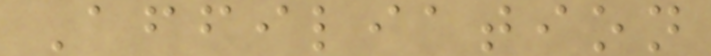Affiliation
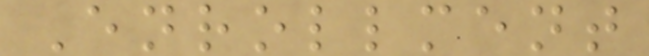Enrollment
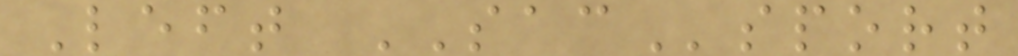Left SACsport
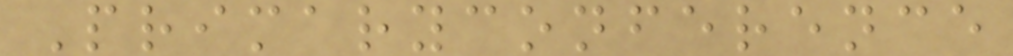Primaryconference
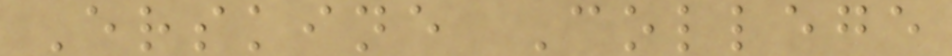Erskine College
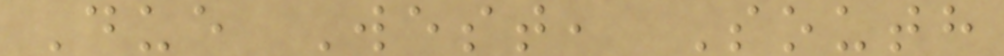Due West, South
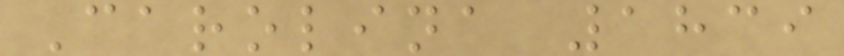Carolina 1839
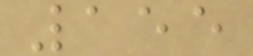155
